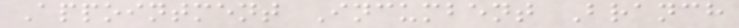Appointment Incumbent Branch
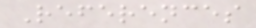References
